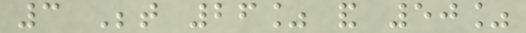3 Between 26% and 50%
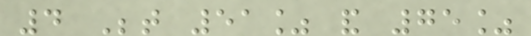4 Between 51% and 75%
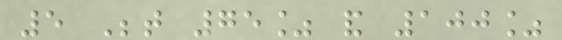5 Between 75% and 100%
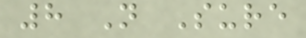8 Not Sure
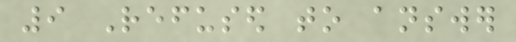9 Refused to answer
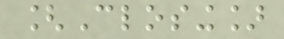[Closing]
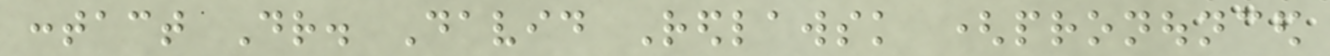contact Dr. David Redlawsk (pronounced
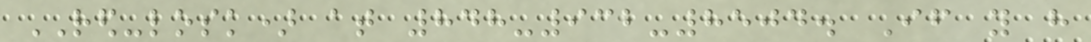RED-losk) at 848-932-8504. If you have
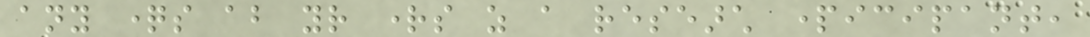any questions about your rights as a research participant,
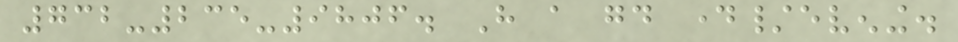732-235-9806. Have a good day/evening.
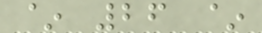~ 26 ~
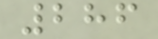286
